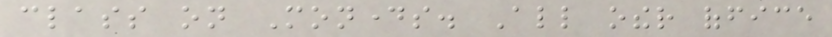class on Mondays. All other office
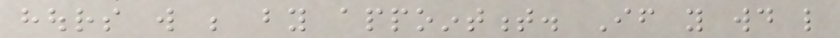hours will be by appointment. If you would like
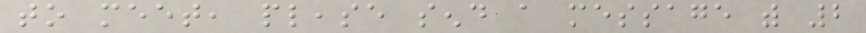to meet, please send a message with 2
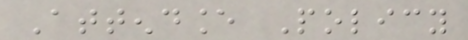Attendance Policy
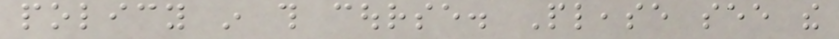policy in this course. Please see the
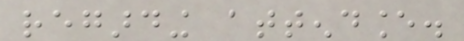regarding attendance.
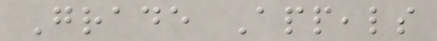Grade Appeals
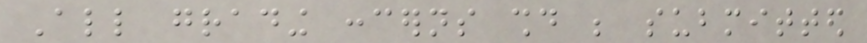All grading concerns should be submitted
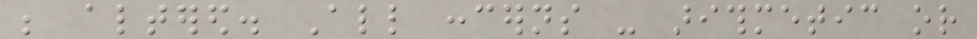be altered. All concerns - arithmetic or
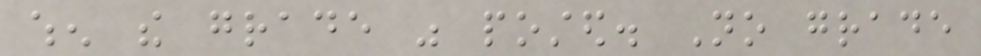when the grade was posted. No grade
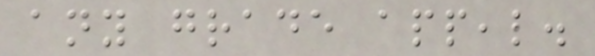any grade appeal.
